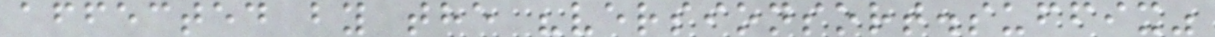affected by the "versionsort.suffix"
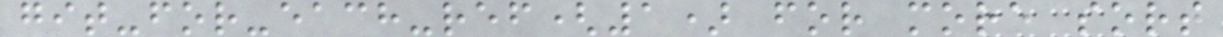git-for-each-ref(1) for more sort
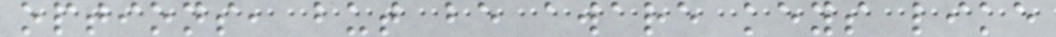options, but be aware keys like
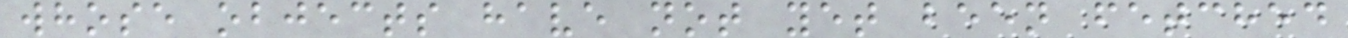whose objects have not yet been fetched
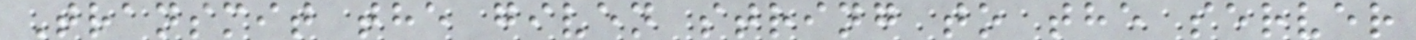Transmit the given string to the server
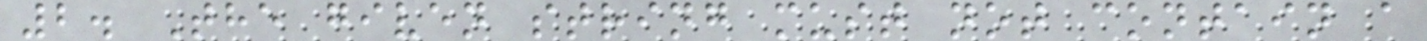2. The given string must not contain a
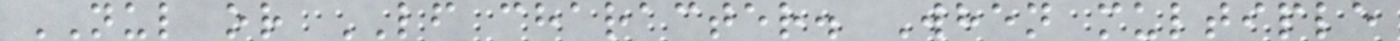NUL or LF character. When multiple
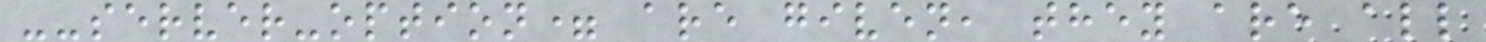--server-option= are given, they are all
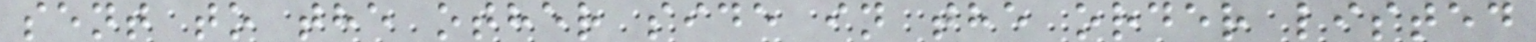sent to the other side in the order listed
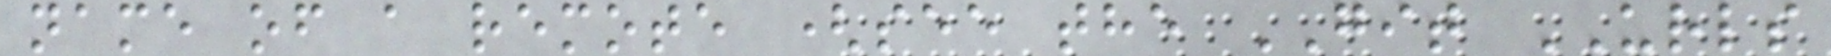name of a remote (see the GIT URLS
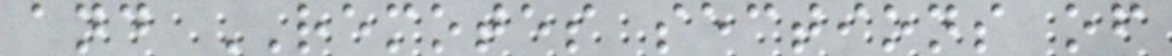and REMOTES sections of
